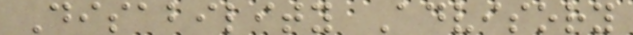Disability Advisory
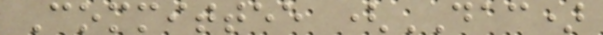Committee (DAC)
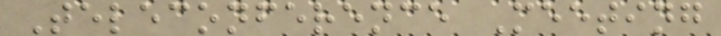Teleconference Meeting
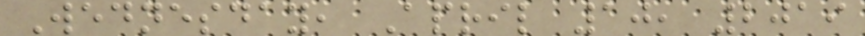Wednesday, April 10, 2019
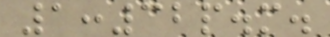1:32p.m.
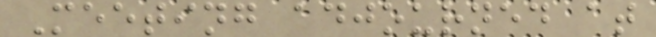Meeting adjourned at
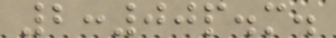2:00p.m.
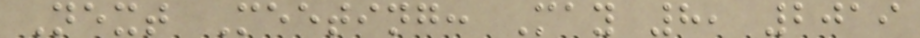Next Meeting: May 8, 2019
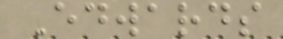Edwards
